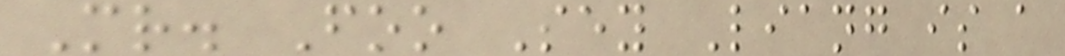Mr. Foo Sey Liang is a
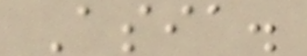Asia.
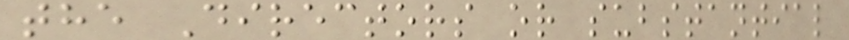the Directors or substantial
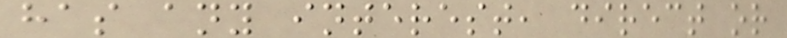has any interest, direct or
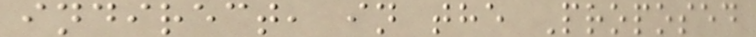indirect, in the Proposed
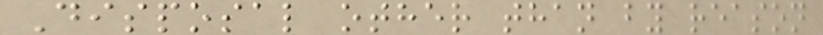Disposal other than by reason
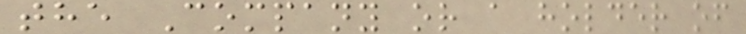the Company or a holder of
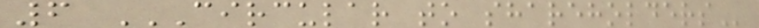6 CIRCULAR TO SHAREHOLDERS
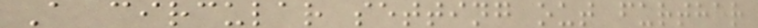A circular setting out further
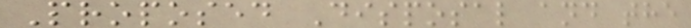Proposed Disposal and the
